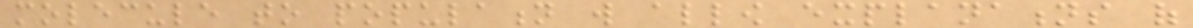molecule to population will allow explanations of
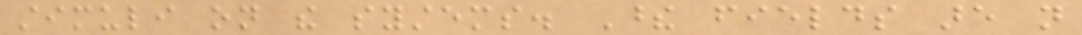stimuli on the systems. These fields are not
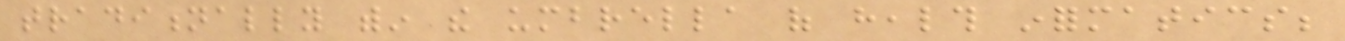traditionally within the umbrella of health informatics;
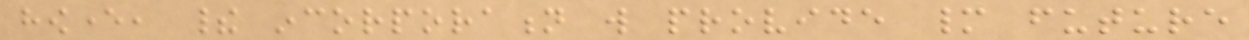however, their incorporation will provide many future
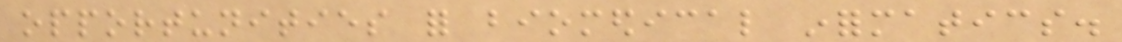opportunities for biomedical informatics.
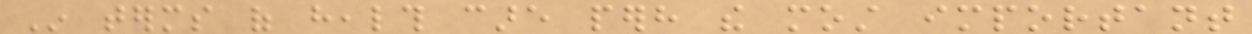In terms of health care perhaps the most important
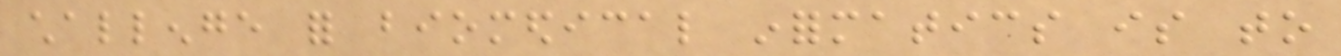challenge for biomedical informatics is to
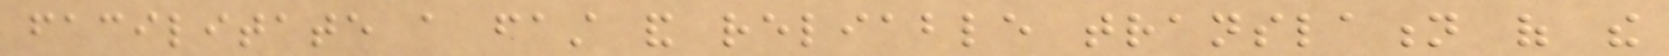facilitate a fast and reliable translation of the
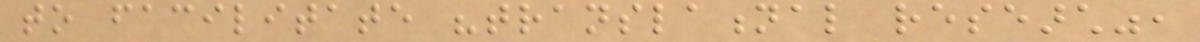to facilitate "translational research",
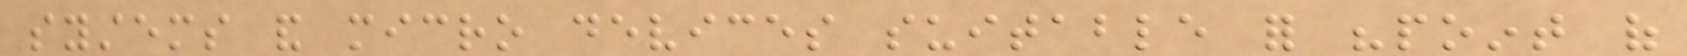systems and micro devices suitable for "point of
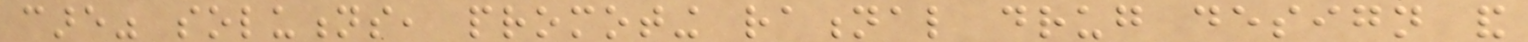care" solutions, promoting rational drug design and
